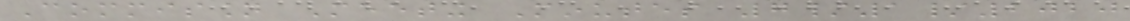Commission Meeting Minutes 7/1/2020
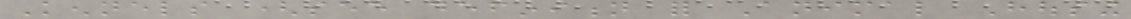Kennels (see definition for Animal Housing
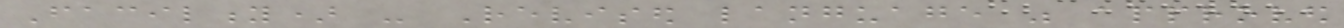Facility) - Revised language was approved
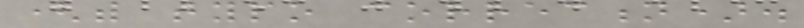(with typo correction).
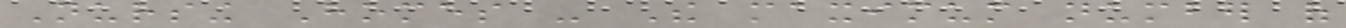Nursing Homes - The maximum number of
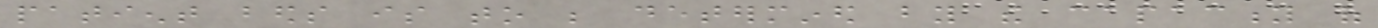patient beds is to be determined by the capacity of
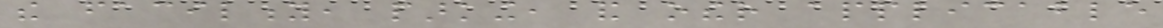the facility, parking, and other applicable
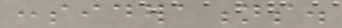considerations.
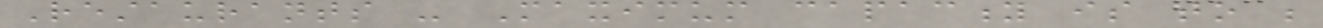Restaurants - Maximum capacity is to be
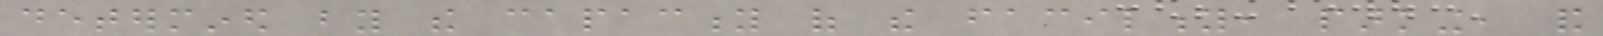determined by the capacity of the facility, parking, and
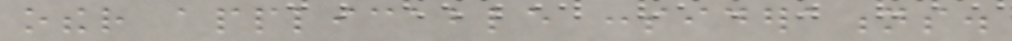other applicable considerations.
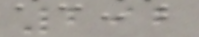292
